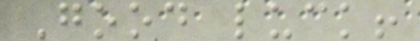Good luck!
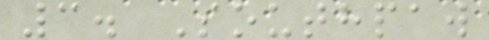3. Southpaw
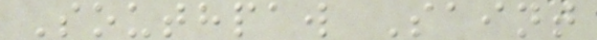Southpaw Saint
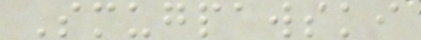Smugpawski
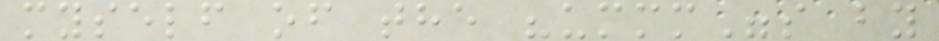myself of the "ummm"s by
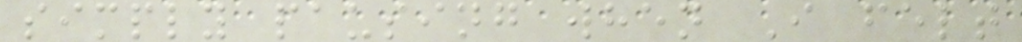simply pausing when I felt
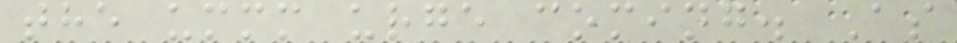the ummm urge coming. As
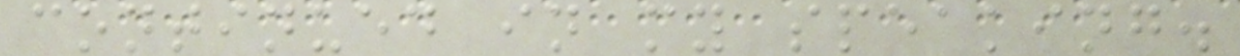continued in my speaking.
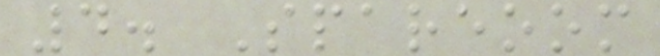4. Spareoom
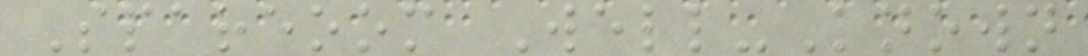Spareoom Well-Known
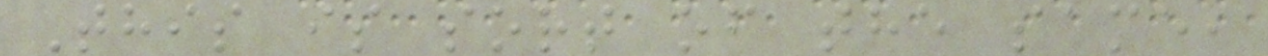This is sort of the same,
